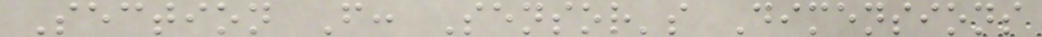Section F: Sensor's Dimensions
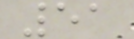51
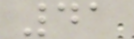41
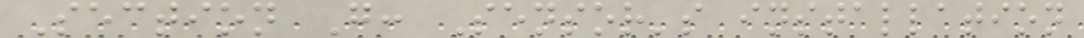Section G: Sensor's installation
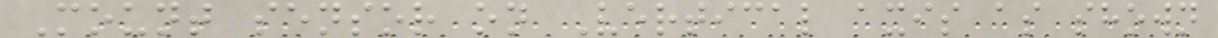Mount sensor on Vertical axis as shown
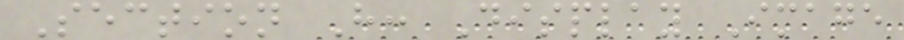Section H: Display Image
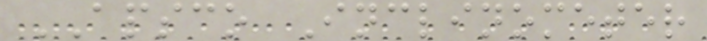APSCO Inclinometer
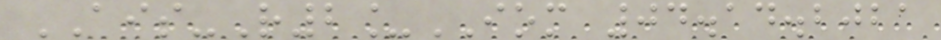AIS-R2_IOM 04.14.2021
